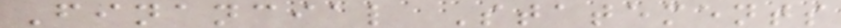Financial Statements
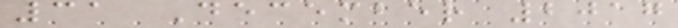31 December 2017
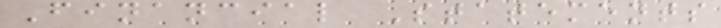Financial Statements
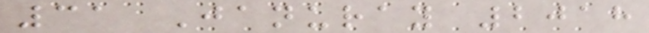31 Januray 2018
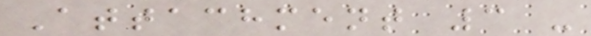Attachment 3 -
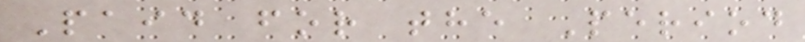Paid for the Period
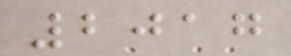2017
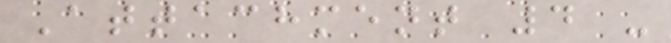Attachment 4 -
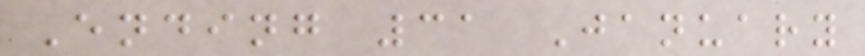Ending 31 January
